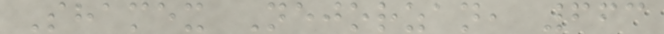Shamex Nejorzan, 663
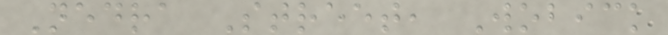Nedra Street, Wobick
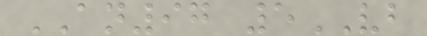AN97 5VB
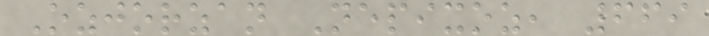Ozjorzan Nepixoz, 669
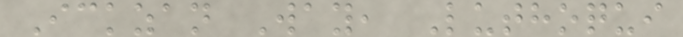Ickzan Way, Luthoqui
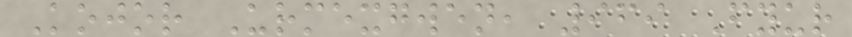Kojor Urmexgwen, 969 Fyur
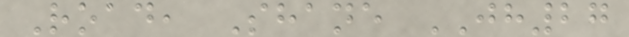Road, Shane JH27
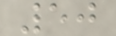50
